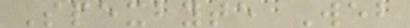Spexbyte Web
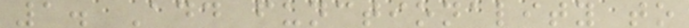1. Add functionality to
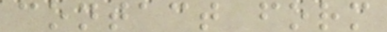contact form
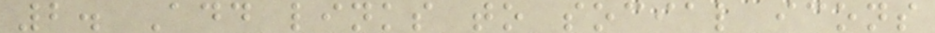2. Add links to social icons
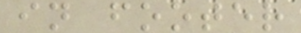in footer
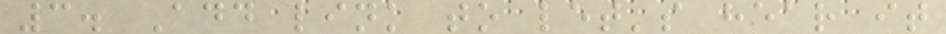3. Add link to let's hear it
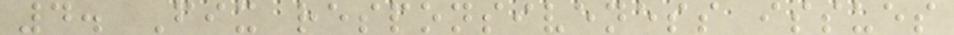4. Fix responsiveness issues
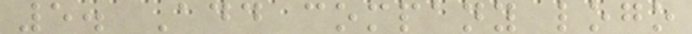5. Add company logo
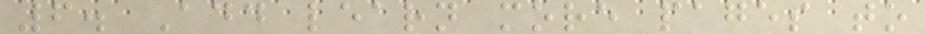6. Add learn more pages to
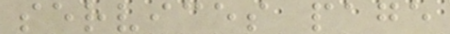services page
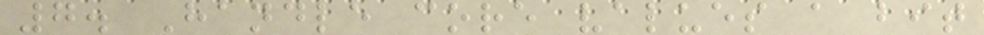7. Handle core values a bit
